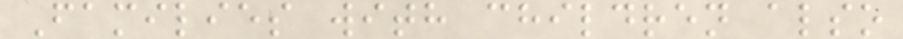Families with children also
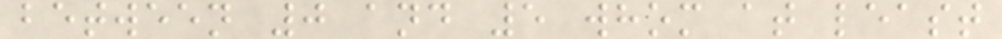between 0 and 5 whom at least
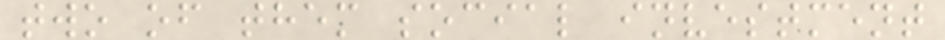two of them social investment
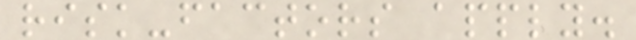risk-factors apply.
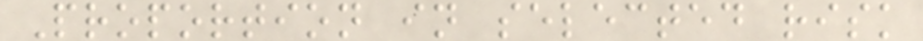Proportion in selected risk
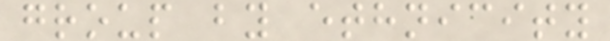group by ethnicity
